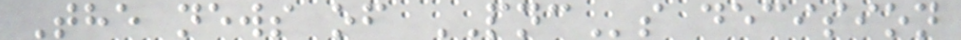The news of PNCs decision
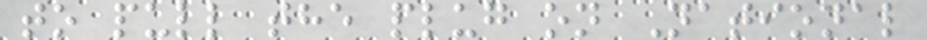to pull the plug on National
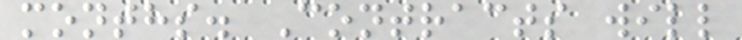months. Contracts will
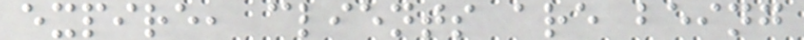expire, clients are being
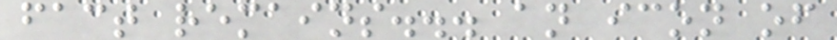fact remains... an icon of
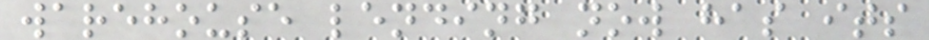warehouse lending now has its
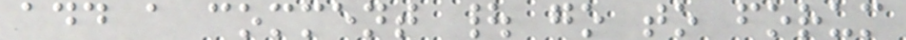add a comment | go to forum
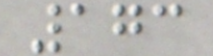173
